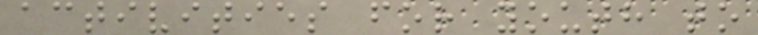activities for youth to
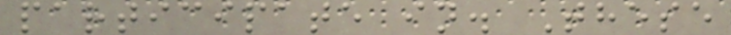participate in. These
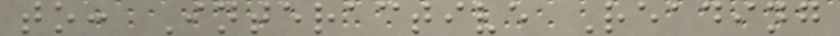to: Interactive Reading
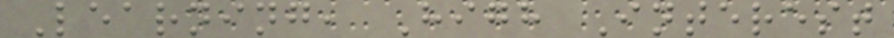Learning, High Interest
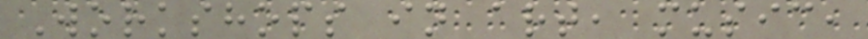Workshops in art, music,
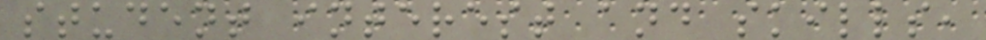student interest and skills,
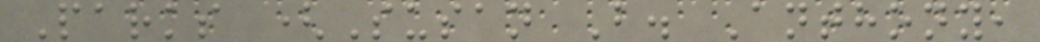Parks (Susan B. Anthony,
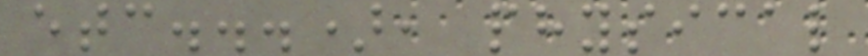etc...), physical
